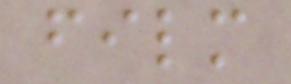film
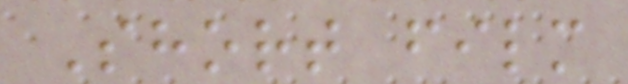Short film
